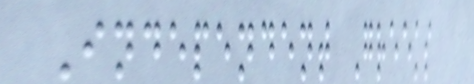Independent Greeks
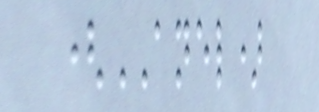(ANEL)
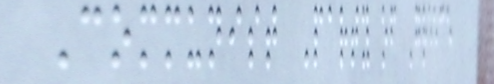Communist Party of Greece
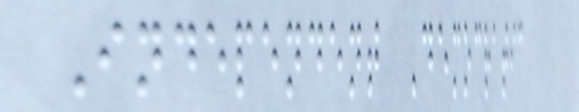Independent Democratic
